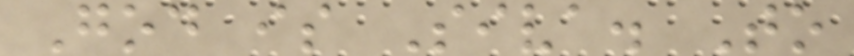God is Siva. To
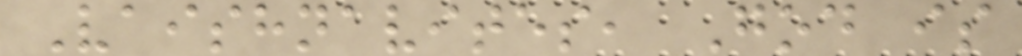Vaishnavites, God is
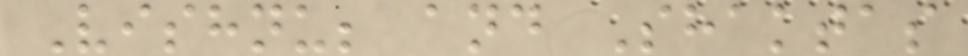Vishnu; and Shaktas
